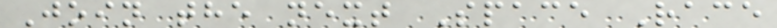Join the next Space Race
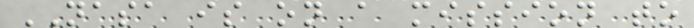NASA is on a mission to
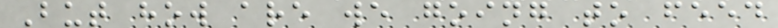But how are we going to feed
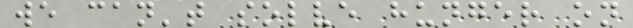we can't solve hunger on
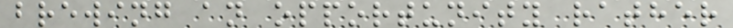brewing an opportunity rather
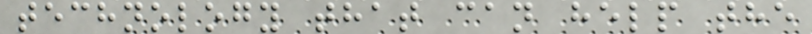technology that can help the
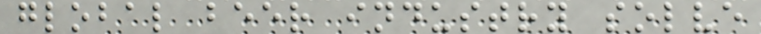global beer industry solve
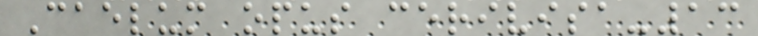Caelum opus cerivisa-13
